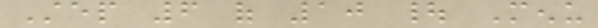Step 6 of 10 | Menu
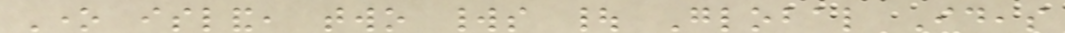One island, two worlds | Global Ideas
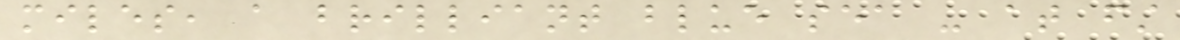miles, a brilliant blue sea - at first
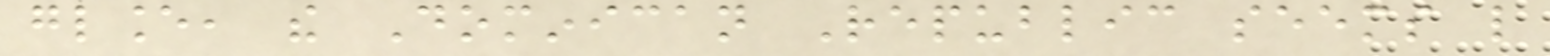glance, the Dominican Republic seems like
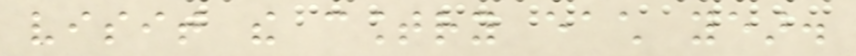visit the country each year.
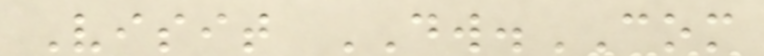Visit DW.COM
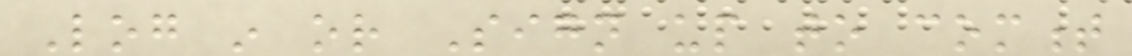Log in or Sign up to comment
